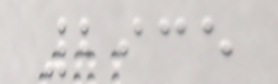2935
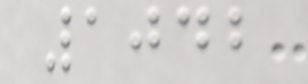1042
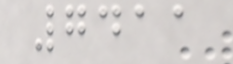7411
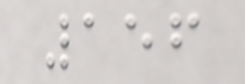156
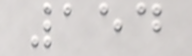154
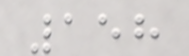158
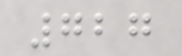727
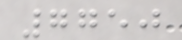7750
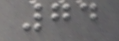74
